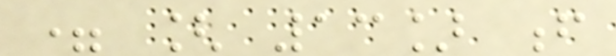= [ 13] f
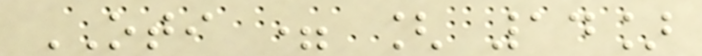OTI = [ 14]
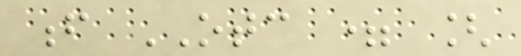f OTC = [
